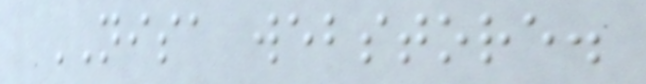NISA webstore.
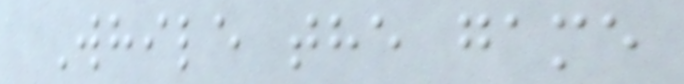While the game
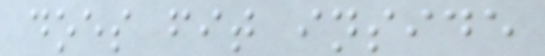does fit inside
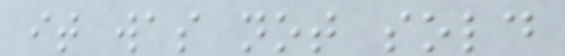it was not sold
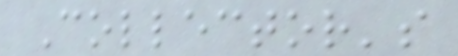Collector's
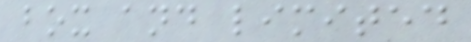box and limited
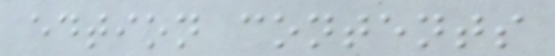edtion contents
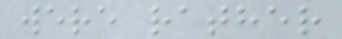were rather
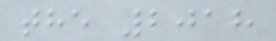the 2018
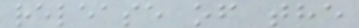release of the
